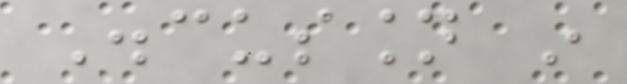Discussion in
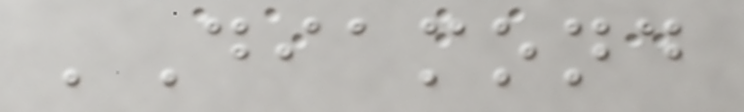'Diamond
